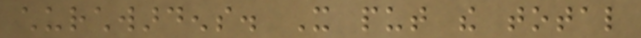churchwardens. It put the total
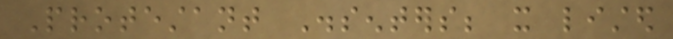Protestant Dissenters; it listed
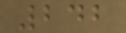242
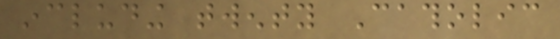including twenty Catholic
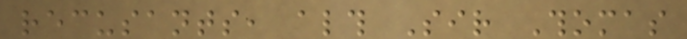recusants, although Sir Thomas
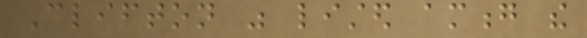Clifton was listed among the
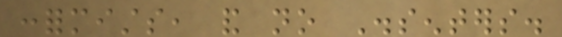conformists, and no Dissenters.
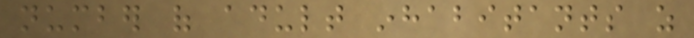number of adult inhabitants as
